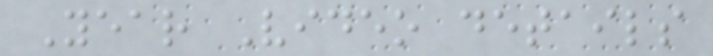Year Video details
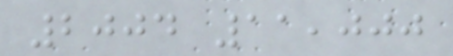2004 11,000
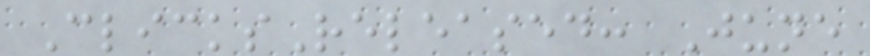ClicksReleased: June
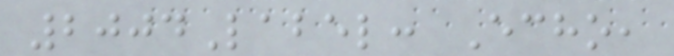2004Label: Echo,
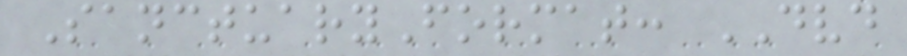SanctuaryFormat: DVD
